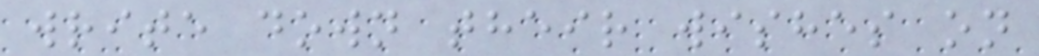write down their wishes on
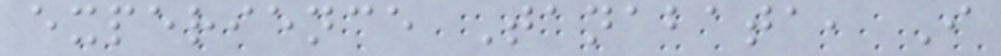experience Tanabata, I
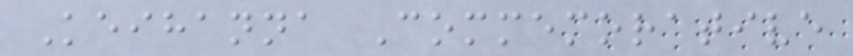Keihanna Commemorative
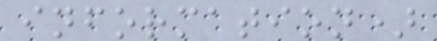information)
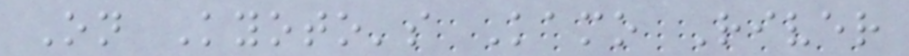On Kyoto's Kamo River
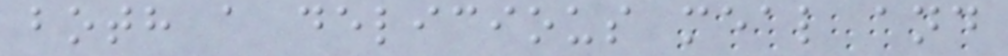both a delicious meal and
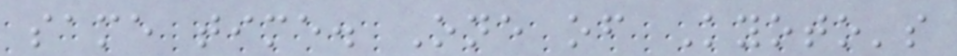same time. One of Kyoto's
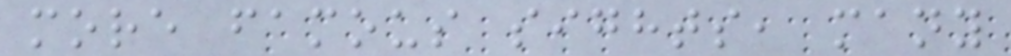more famous sights, many
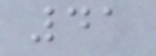41
